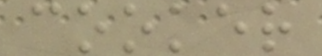cooker
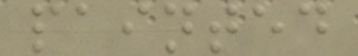painted
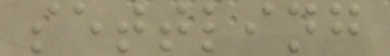settling
